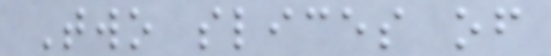Two slices of
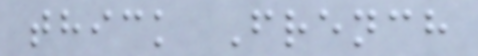thick French
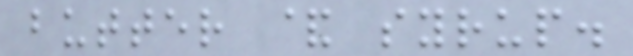butter & syrup.
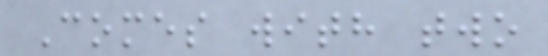Comes with two
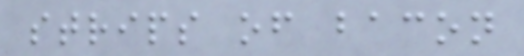strips of bacon
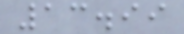13.99
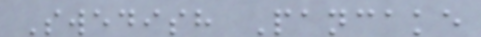Swedish Pancake
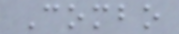Combo
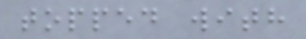topped with
